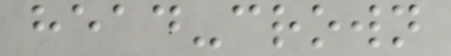head-crown
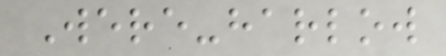Were-harlow
